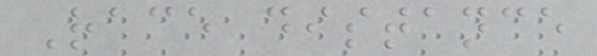Race distance
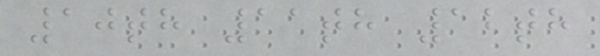10th 11th 12th
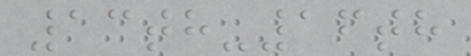13th-16th
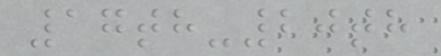17th-20th
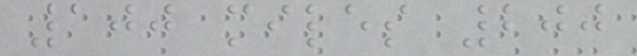100 miles 200
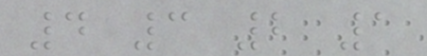4 3 2 1
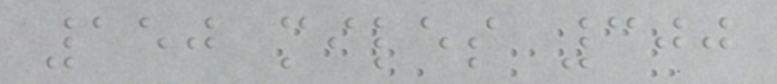150 miles 300
